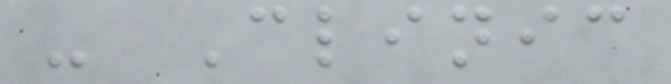- Clinic
